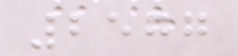2577
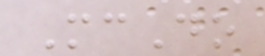McDo
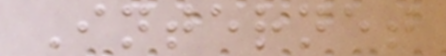Internet
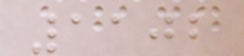1102
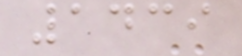1439
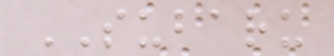SUBARU
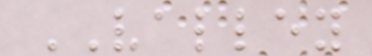VALLEY
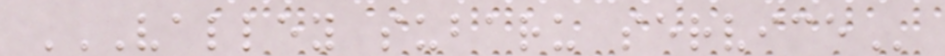VALLEY SUBARU SERVICE
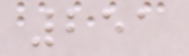251
